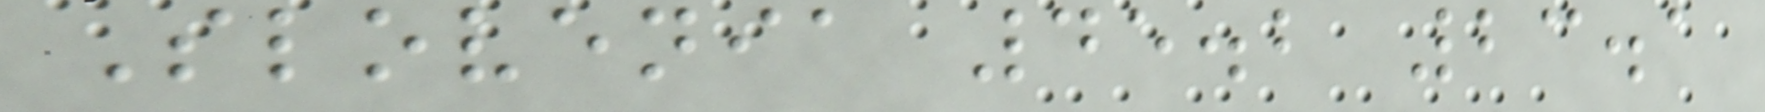Slovenia 45.2 23.1
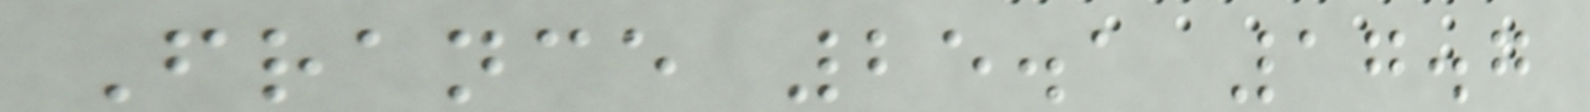France 25.1 17.7
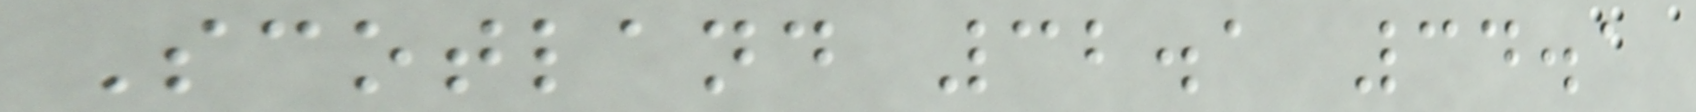Scotland 32.1 34.1
